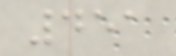451
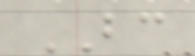BC
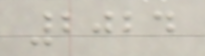2024
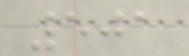501
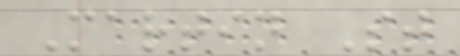Martin St
